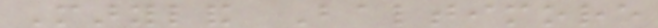Maryland Baltimore
